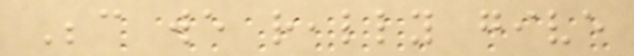Because we really give
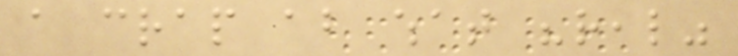a crap about what "real"
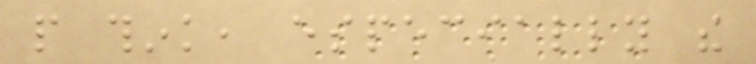people think, especially the
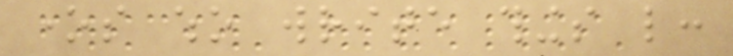ones who write things like:
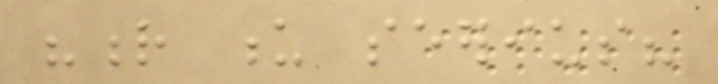"r u seerius?
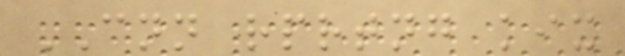CNN rprtng kix
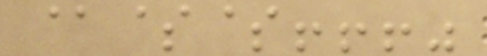@$$!!!"
